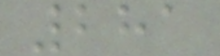281
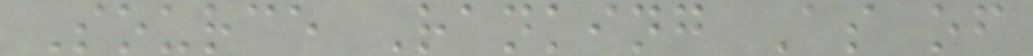Source Ranking As of
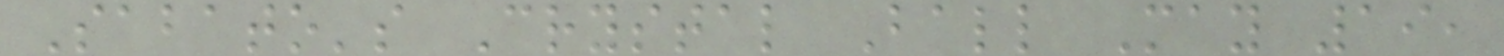Sabato's Crystal Ball May 19,
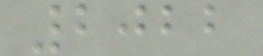2022
